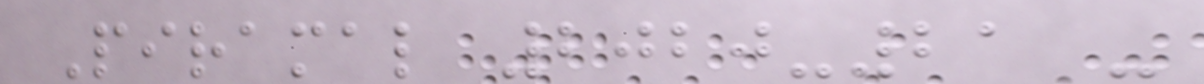Piramal 2020-21 -
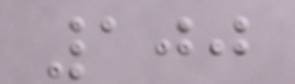100
